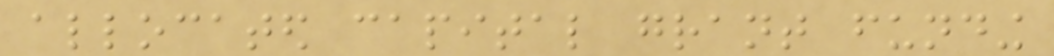allocated capital grant funding
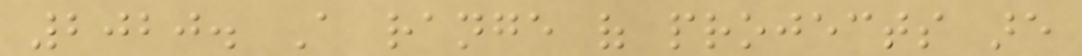2020. A range of projects are
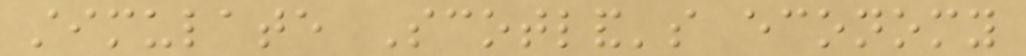stimulate Scotland's economy
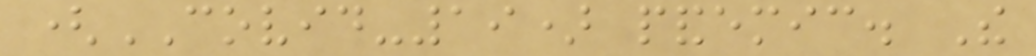(COVID-19) pandemic. The
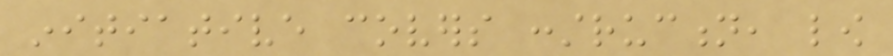initiative covers construction, low
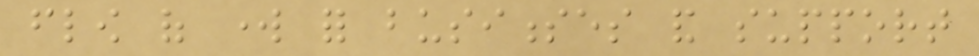flow of work for businesses and support
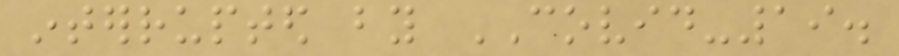interrupted by COVID-19.
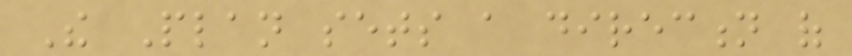The Plan sets a direction of
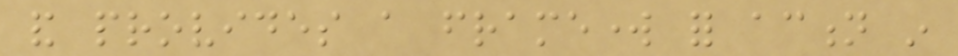and provides a framework for action in
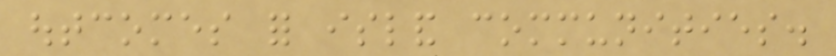outcomes for island communities.
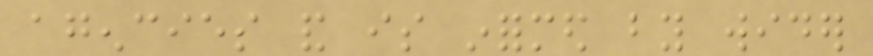agencies and is informed by wider
